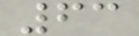63
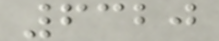6320
